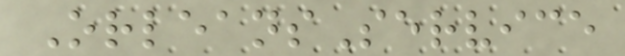OrleansService
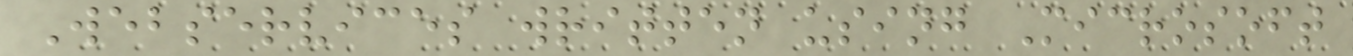Webservices written using Microsoft
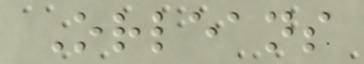Orleans
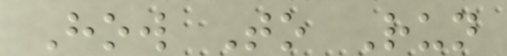How To Run
